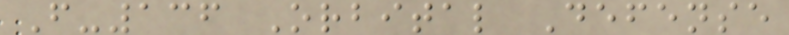F-136 Orbital Defense
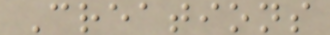Creations
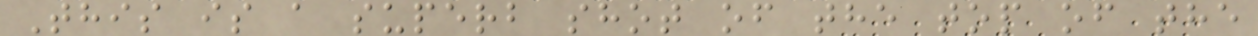This is a superb shot of the top of the
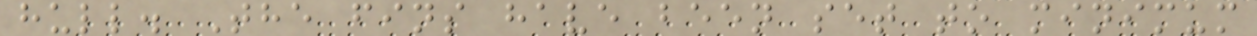hull. The fins have been set to minimum
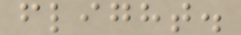flight.
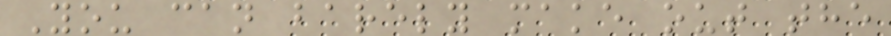You can barely make out the
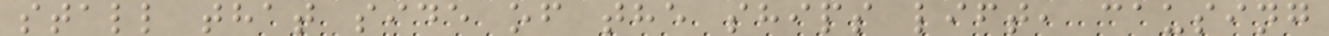stall that side of the ships lift, causing
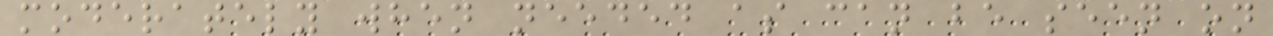moderately when needed as can be seen on
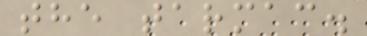the tarmac.
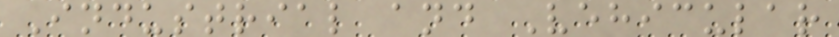Industrial and Vehicular
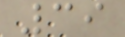39
